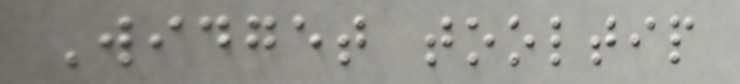Widget tooltip
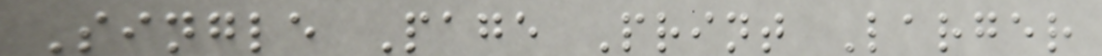Single Page Print Larger
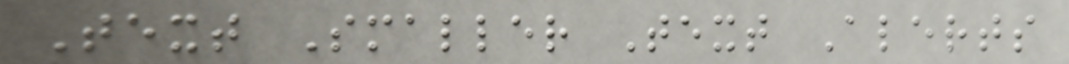Text Smaller Text Alerts
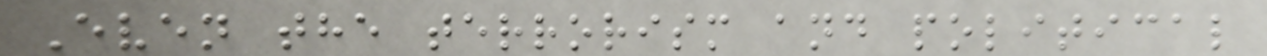Even the terrorism and political
